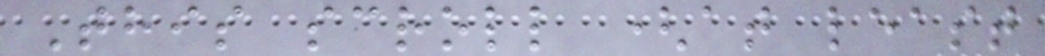This scroll (at least
